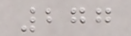277
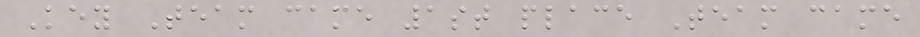Key Team came 1st place Team came
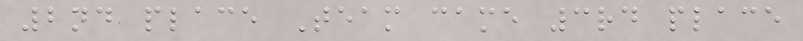2nd place Team came 3rd place
